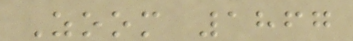Zoom 1867
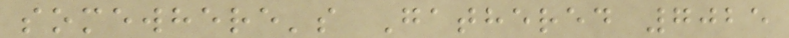somewhere's Gathered 7025
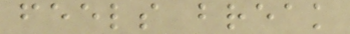feels break
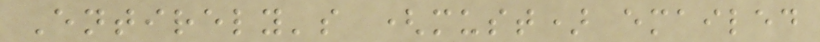Entirely's (must) emailed
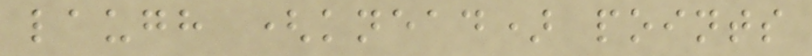laugh (knead) points
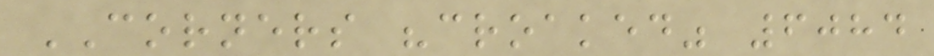CORNERS "croaked" 6084
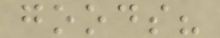goods?
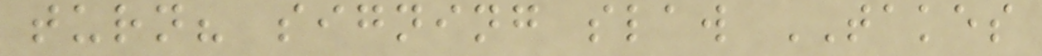turn? signing slaw TAKES
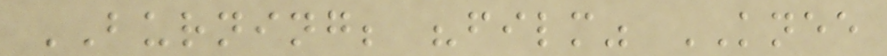BURNING; "film" KNEE
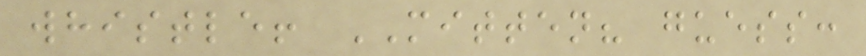whistle! MITTEN? guess:
